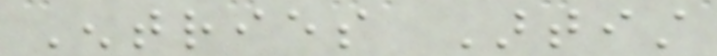Entries Artist
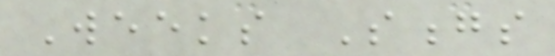Weeks Songs
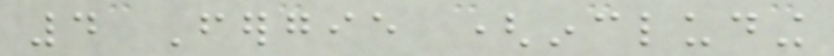4 Fergie (including
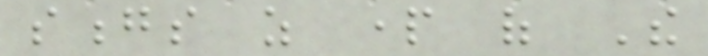songs as part of The
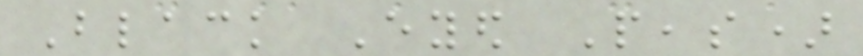Black Eyed Peas)
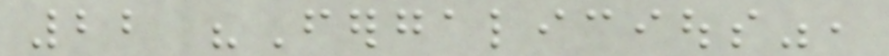22 "Fergalicious",
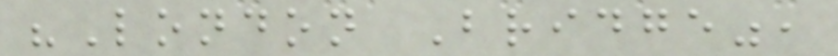"London Bridge",
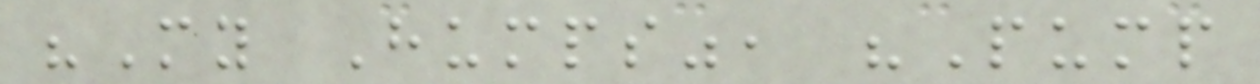"My Humps", "Pump
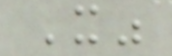It"
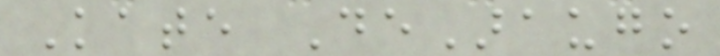Kate DeAraugo
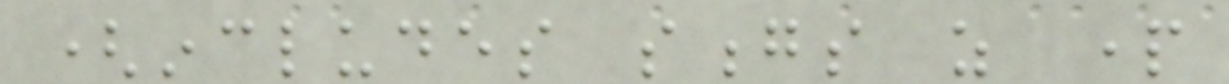(includes songs as part
